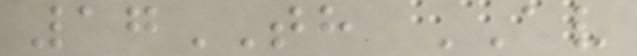17TH AV
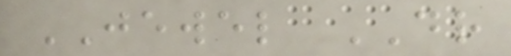JEWEL DR
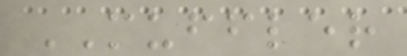MUFFLER
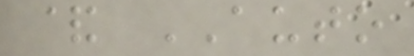& AUTO
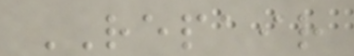REPAIR
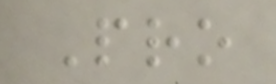Pro
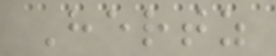Hertz
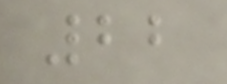22
